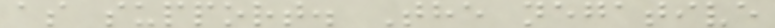as support. The negative
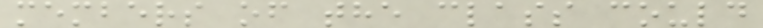members of the class could
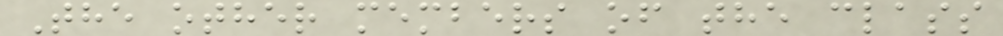The other members of the class
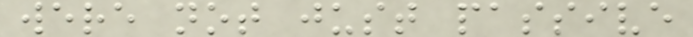were not just passive
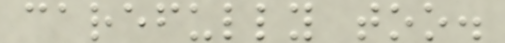carefully too.
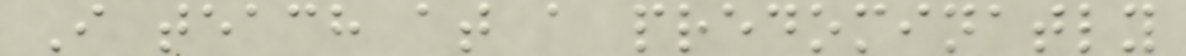I teach at a predominatly
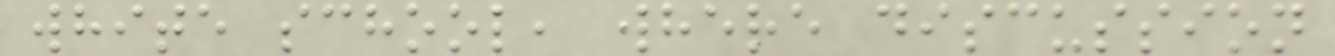white school, where discussion
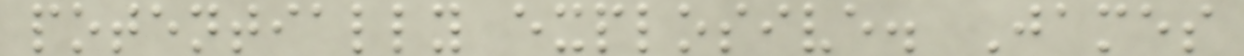potentially explosive. James
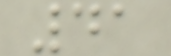41
